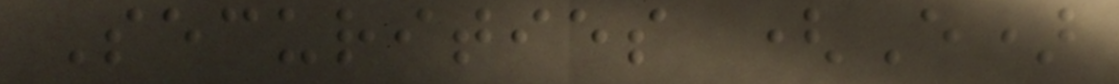Securities (E)
